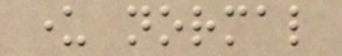under normal
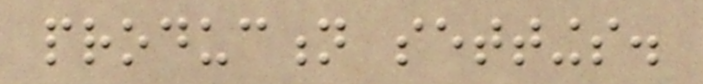production settings.
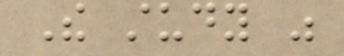The study was
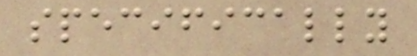specifically
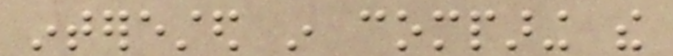interested in comparing the
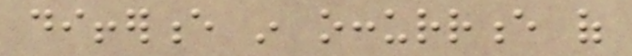difference in occurrence of
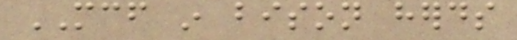MCF in bison herds
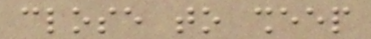close to sheep
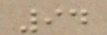94
